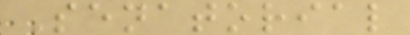Senatorial
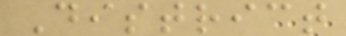District
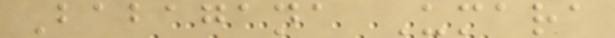Babagana Umara
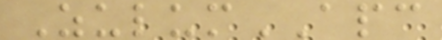ZulumAPC
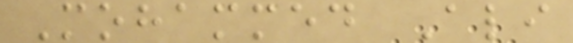Mohammed Ali
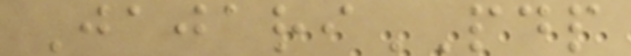JajariPDP
